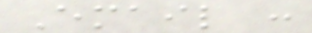Email :
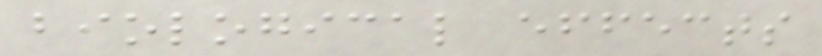biological effects
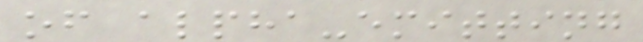of alpha-emitting
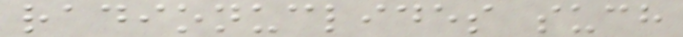radionuclides such
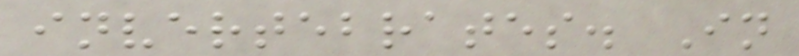invertebrates. In
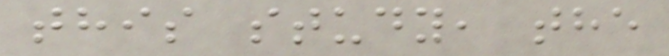this study, the
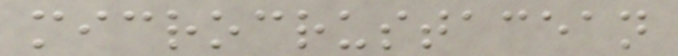microcrustacean
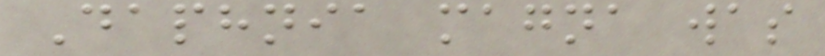Daphnia magna was
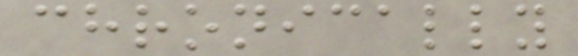chronically
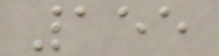155
